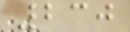230
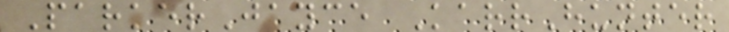ParkerJayce KarrHunter
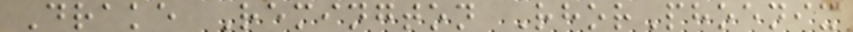Drake Remington RhorPhoenix
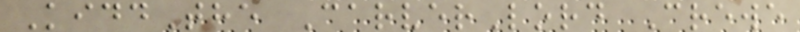KiddThe CarverLord Crewe
